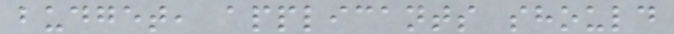budget, applicants should
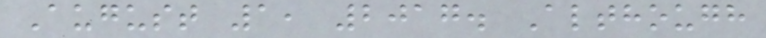August 1, 2017. Although
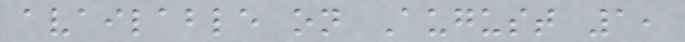available on August 1,
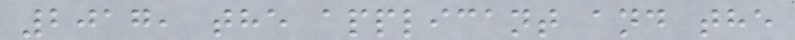2017, the applicant and the
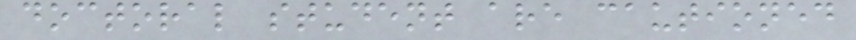doctoral student are cautioned
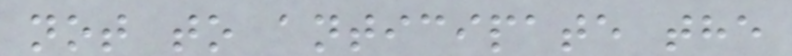not to anticipate the
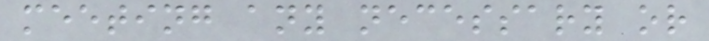meeting any necessary or
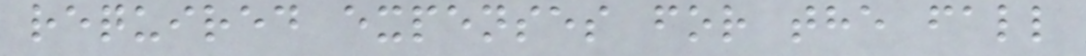required expenses for the fall
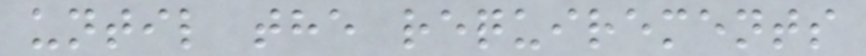until the requirements
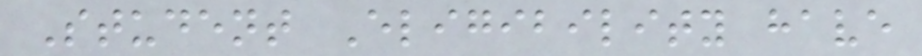Student Eligibility have
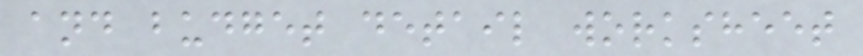and budget detail worksheet
